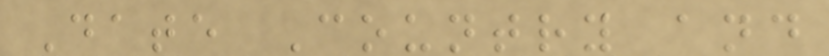Date Country and
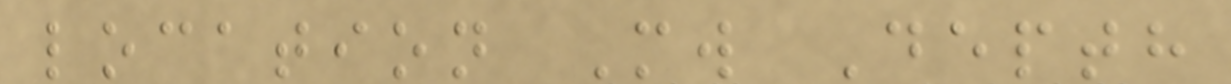location Mw Depth
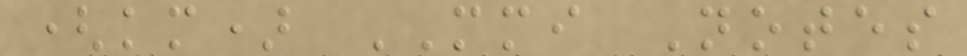(km) MMI Notes
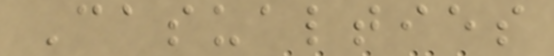Casualties
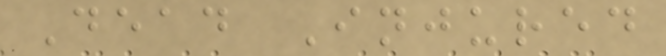Dead Injured
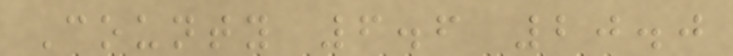County 6.6 20.0
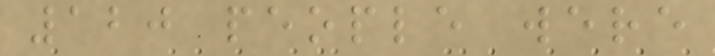120 people were
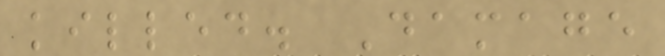killed. Damage
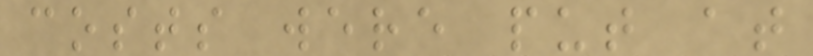costs were put at
